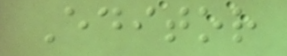Editor
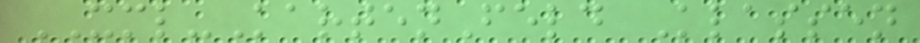XML-KartenFeld Klassen
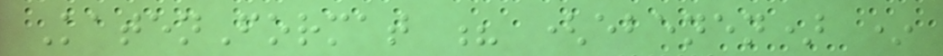KatenFormat ? (ebenen) *
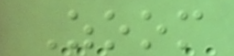Zoom
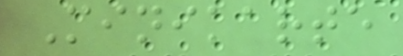Minikarte
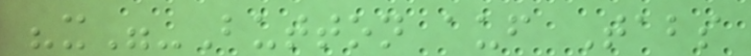"x"-Button auf Tabs
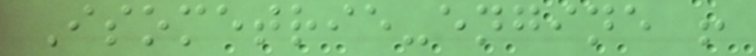Isometrie-engine !
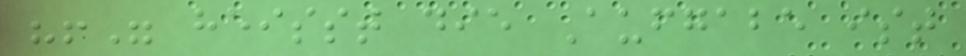"!" heisst die Aufgabe ist
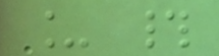_ #
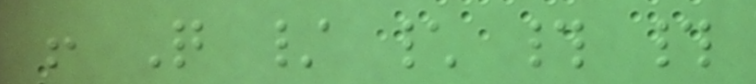! Q / \ # #
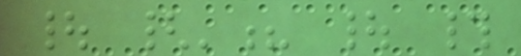| {'? | #
